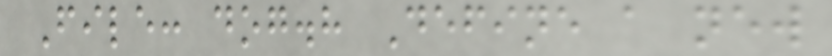File: dog.h Define a new
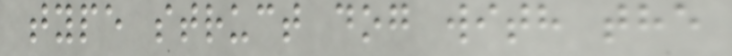type struct dog with the
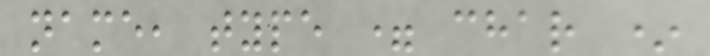name, type = char *
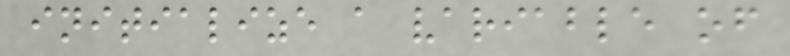initialize a variable of
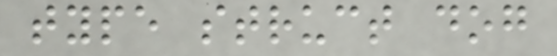type struct dog
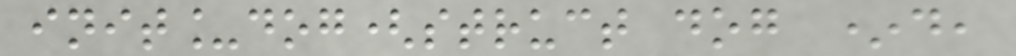init_dog(struct dog *d,
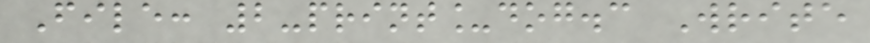File: 2-print_dog.c Write
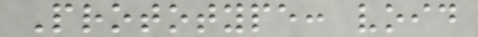Prototype: void
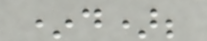*d);
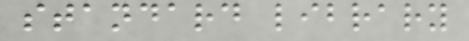standard library
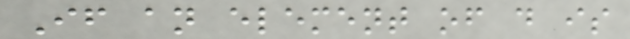If an element of d is
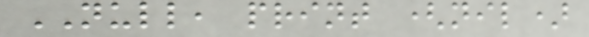NULL, print (nil)
